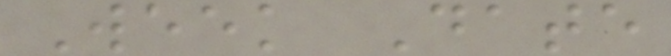Week Date
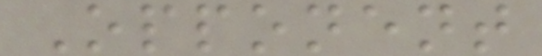Opponent
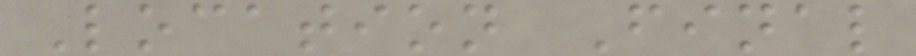Location Final
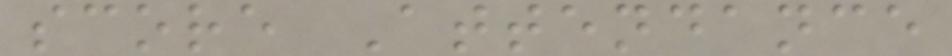score Attendance
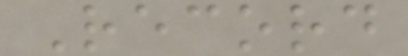Record
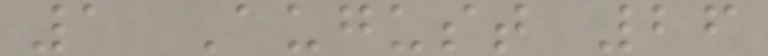1 August 26
